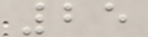25
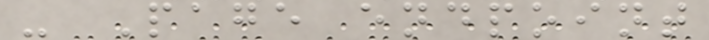- Page endpoint
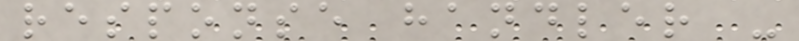response handler -
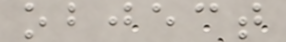object
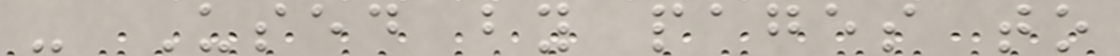- Used by pages to
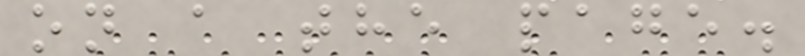on a the page.
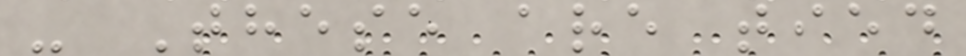- These are tied
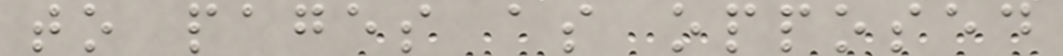to pages as opposed
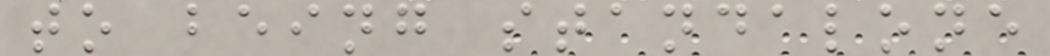to being standalone
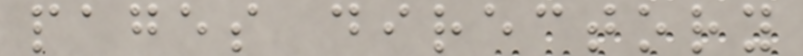pages directory
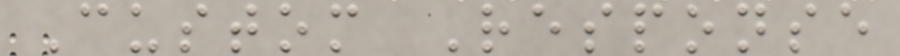Custom Response
